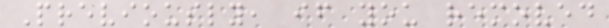Previously, if you removed
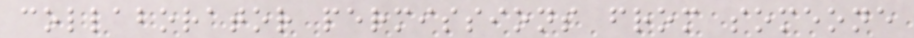collaborator permissions from someone
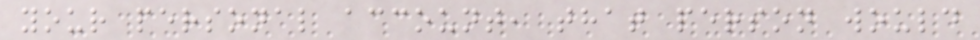your personal account, that person would
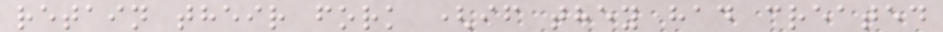retain their fork (if they had created
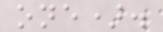one).
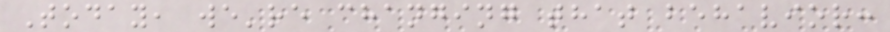Today, we're changing that behavior:
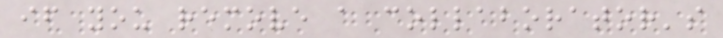if you remove a collaborator's
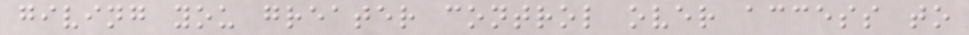giving you greater control over access to
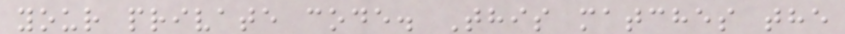your private code. This matches the
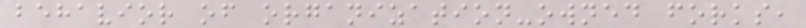behavior of organization-owned forks,
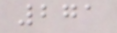271
